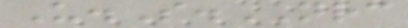U.S.NRC
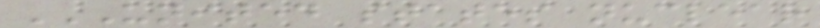UNITED STATES NUCLEAR
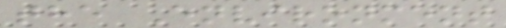the Environment
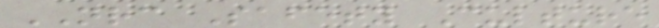NRC Safety Culture
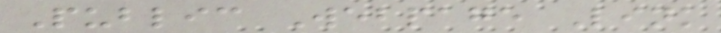Public Webpage Link
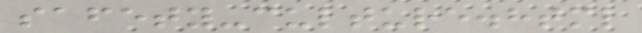safety-culture.html
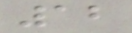12
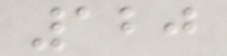120
